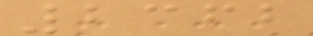2362
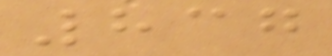837
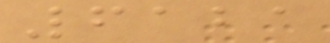6121
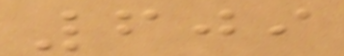609
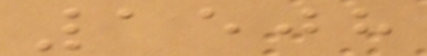1508
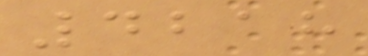4218
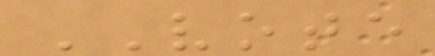VOTE
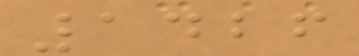1426
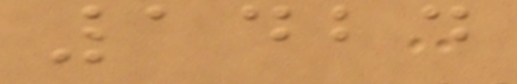1424
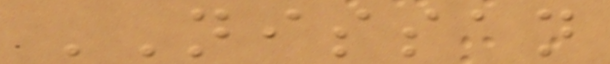NISSAN
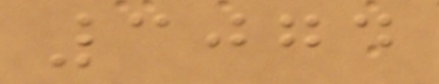3074
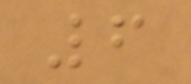6
